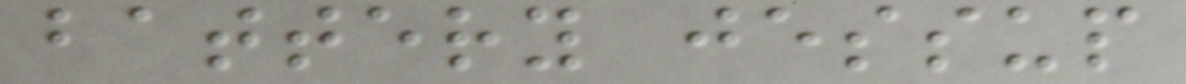battery jessup
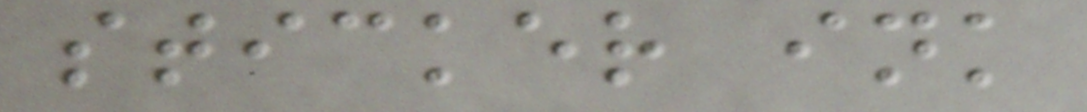sticker ink
